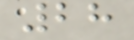28
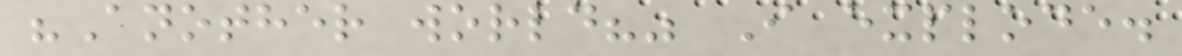"Another world?" I explode.
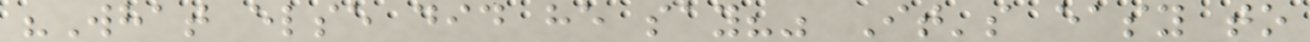"What else did he say?" It's easy to
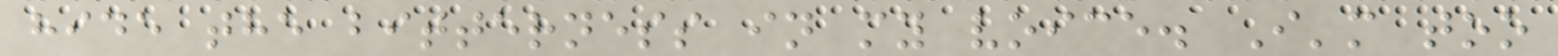hide the bitterness in my voice. I'm too
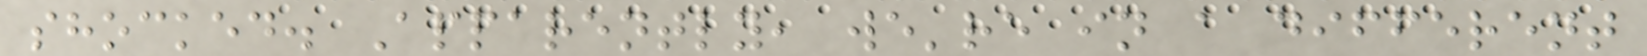shocked. Apparently, we're in a different
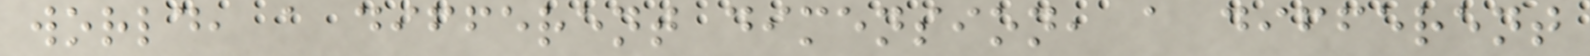world, a different dimension, a different
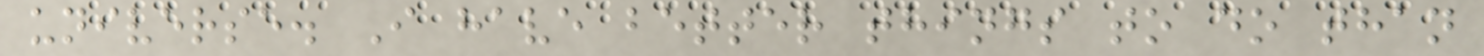universe. I have better things to do than
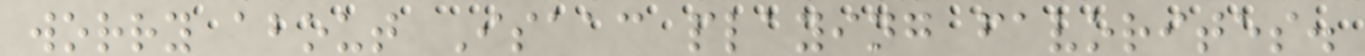worry about Isaac playing favorites.
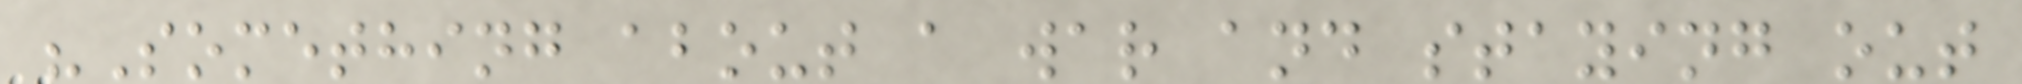"Something about a war and staying out
